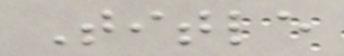Title
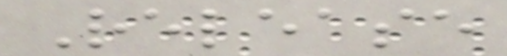Release
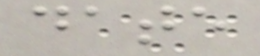date
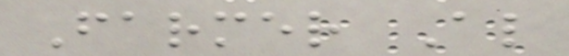Farmer Al
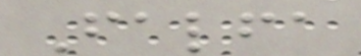Falfa
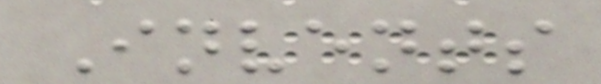Invents
